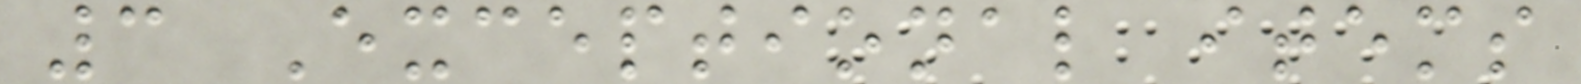3 Exceptional items
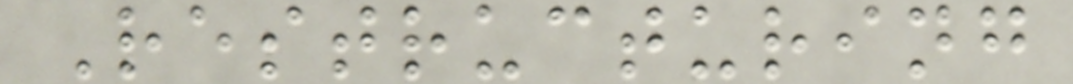Restructuring
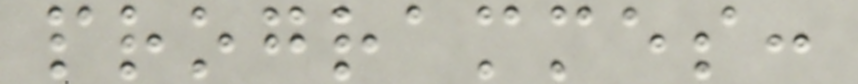programmes:
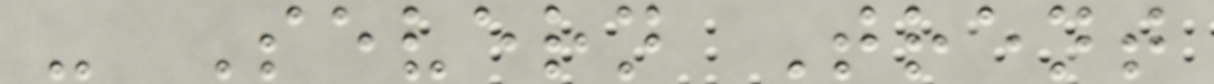- Severn Trent
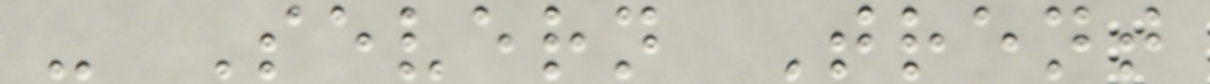- Severn Trent
